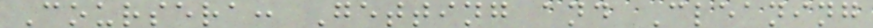Coursera: Getting and Cleaning
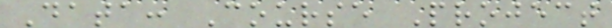Data: Course Project
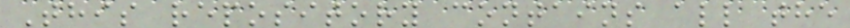This repository contains all the
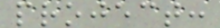project:
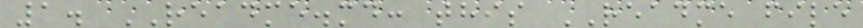1. README.md: this README file
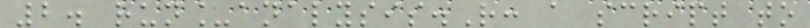2. run_analysis.R: a script to
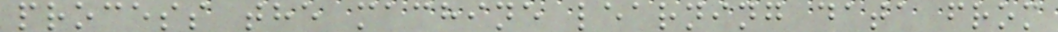process the machine learning data from
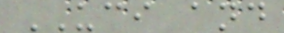UCI and
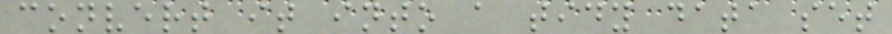convert it into a tidy data set
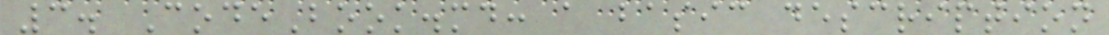3. CodeBook.md: a basic description
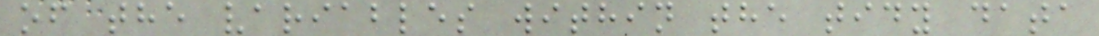of the variables within the tidy data
